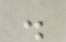.
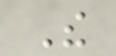The
